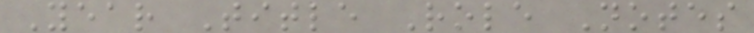Year Title Role Notes
